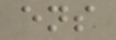ens
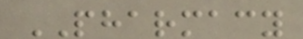PHARMACY
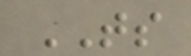TS
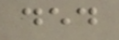ded
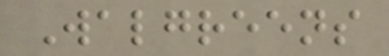Walgreens
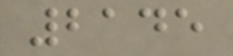2145
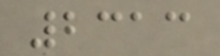2313
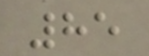85
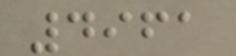4961
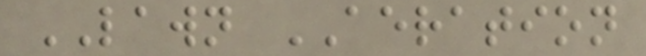LAWN AERATION
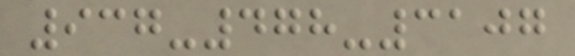937-478-3107
